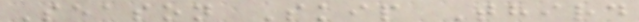Season Skip Third
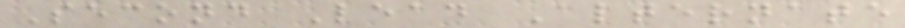Second Lead Alternate
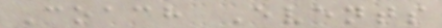Coach Events
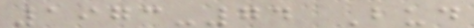1973-74 Bud
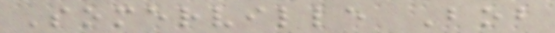Somerville Bob
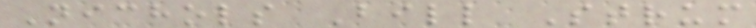Nichols Bill Strum
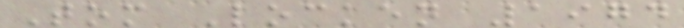Tom Locken 1974
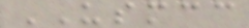USMCC
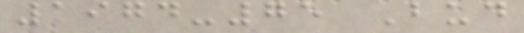1974-75 Bud
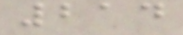214
